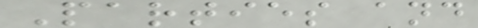Parties and
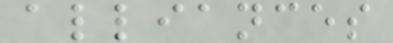alliances
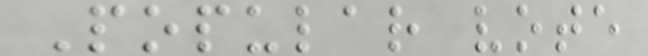Popular vote
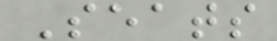Seats
